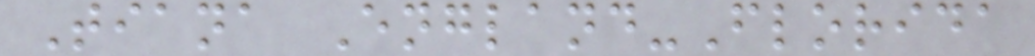Tiana England-Florida
